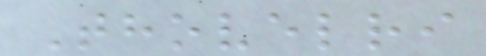Thovelri
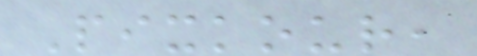Pixkour,
